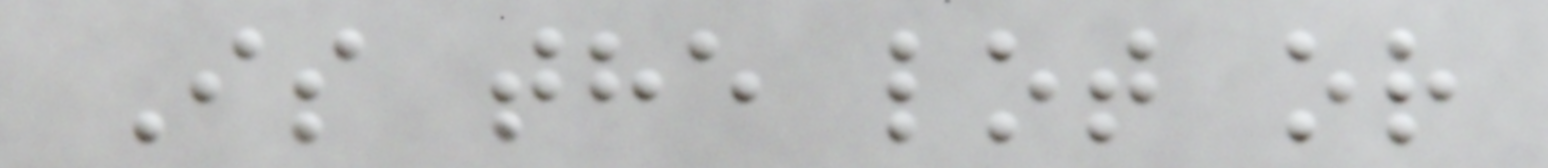Is the lot or
